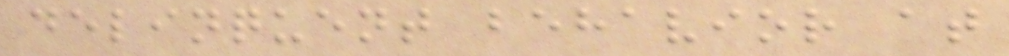delinquent behavior at
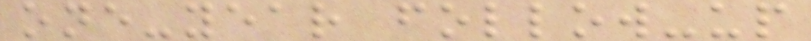one-year follow-up
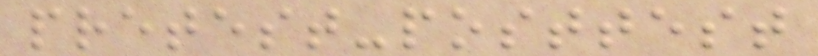pretest-posttest
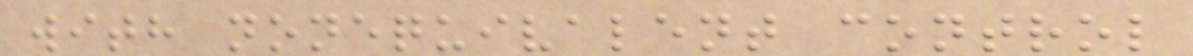with nonequivalent control
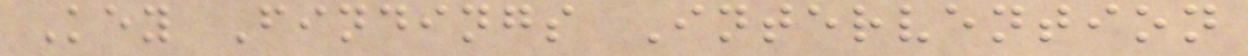Key Findings Intervention
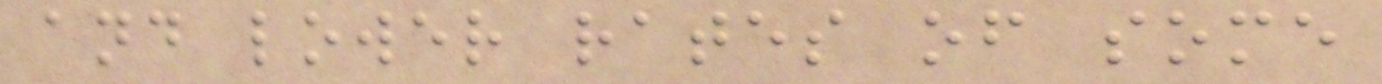and lower rates of some
